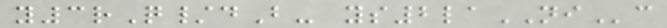y3rQ/dB- ys2laNIc
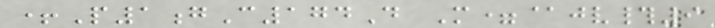+P1gC174D M=@jv#9
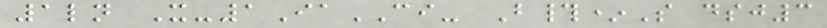1ln X-1IaCI- B#*S dsj3
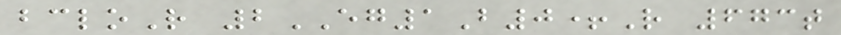bcloR 2EG1B0+R 673t
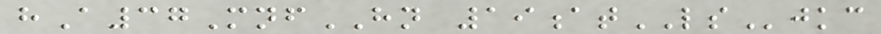hA37MnfHN 19atLSjkc
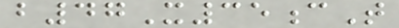b47X35cT
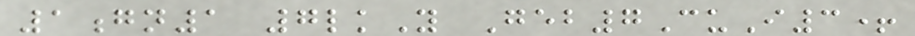1gn1 7lkY Geb7CuI3+
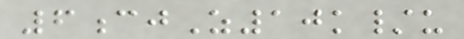6cjZ10k/u
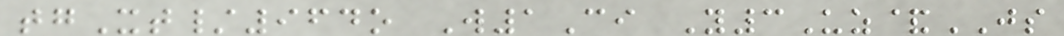tgXt/964o W1Ci Y3Uz&JS
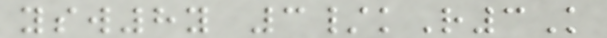ysw8y 3/kR3K
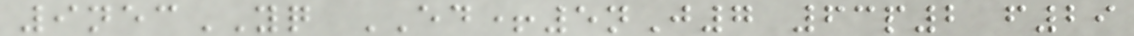9necYQ ED+5nJ7 63p2 f29
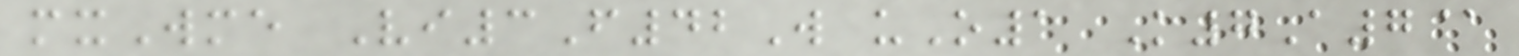mxWme Vi3F42W uO1 K7A7@
